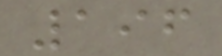196
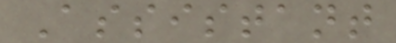Assistant
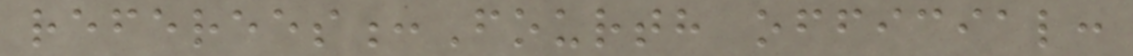referees:Fourth official:
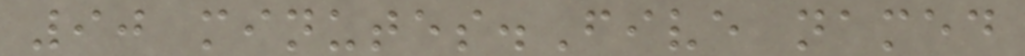90 minutes.Five named
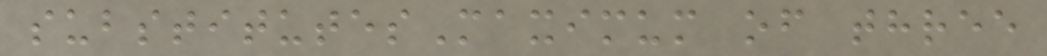substitutesMaximum of three
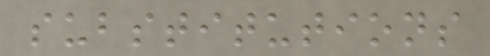substitutions
